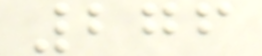276
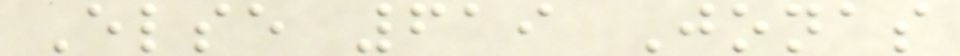Else 619 Jonas
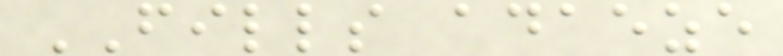FILLS adaeze
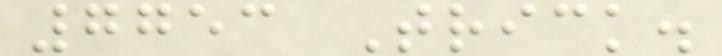7753 Trick.
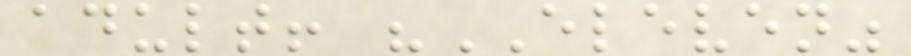adult! "ELEVEN"
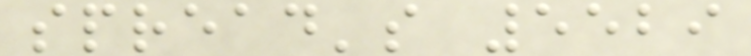spread's 5529
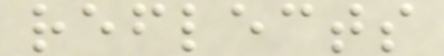reflects
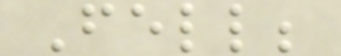Fell;
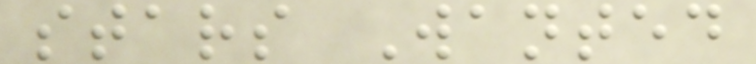stars Wanted
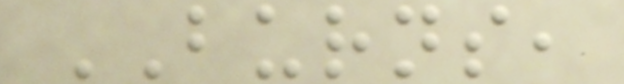BURNS,
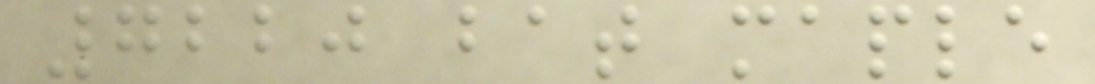7220 bat maple
